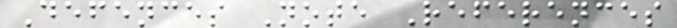Defences Note References
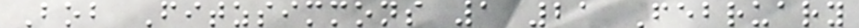Bob Fitzsimmons 1 21 February
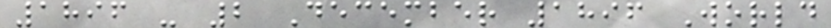1896 - 2 December 1896 World
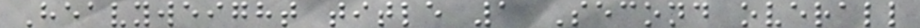Heavyweight title 1 Second overall
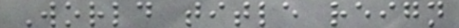World title reign
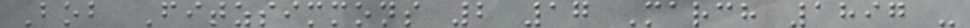Bob Fitzsimmons 2 17 March 1897 -
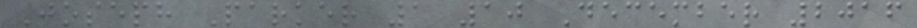Joseph Parker 1 10 December 2016
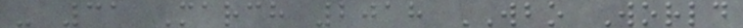- 31 March 2018 WBO World
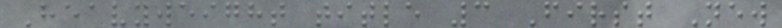Heavyweight title 3 First New
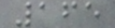165
